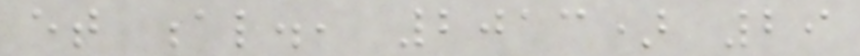et al., 2013) 29
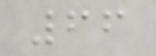66
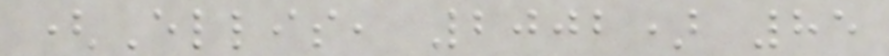(Ellis, 2002) 85
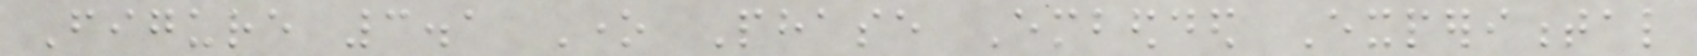Figure 3.1 One Phase Embedded Experimental
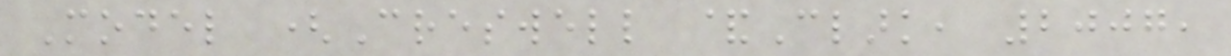Model (Creswell &Clark, 2007,
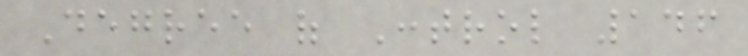Degree of Control 146
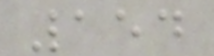154
